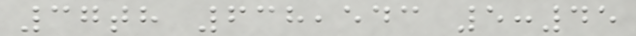37th 638,543 5:45
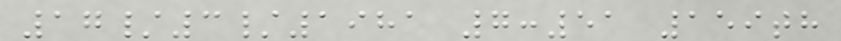17/3/1981 7:51 159th
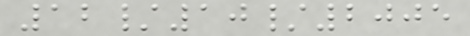12/10/2005
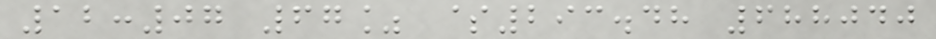12:07 67% $293.48 688040
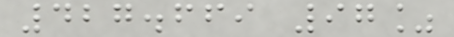427.669 97%
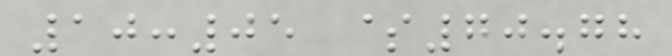10:05 $70.78
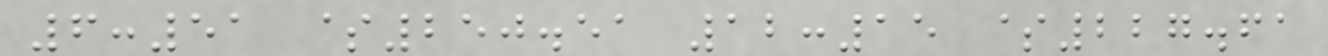6:51 $250.51 12:15 $227.61
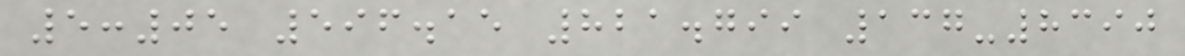5:05 596.15 821.799 137-8390
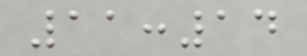11:14
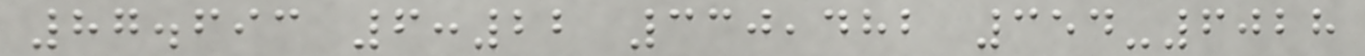87.693 6:22 330,482 354-6028
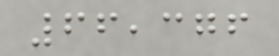66,376
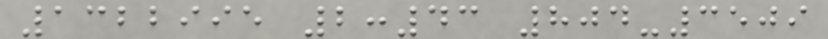1322995 2:43 804-3509
